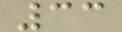33
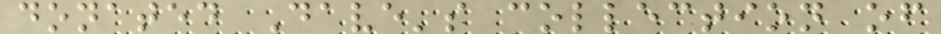donated Dave's collection of
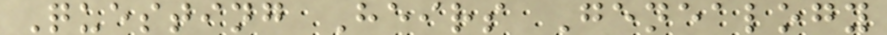Questing Heirs Genealogy
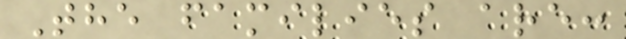The families are:
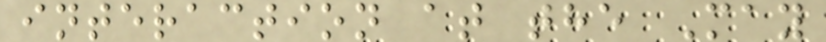interaction at the May
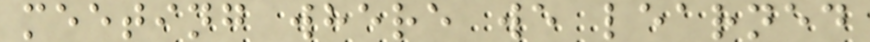meeting where we learned
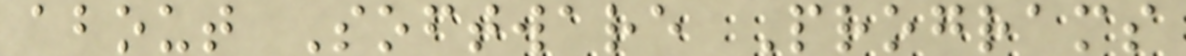about Software Programs
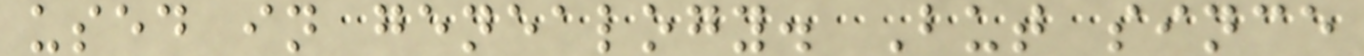used in genealogy. But since
